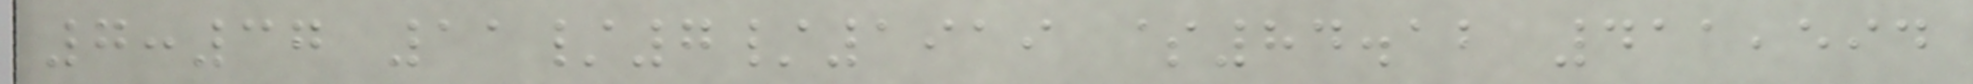7:37 11/7/1919 $84.12 411,594
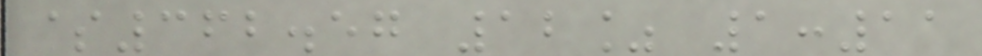$362.57 12% 1:11
